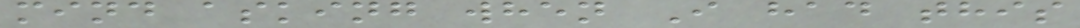mind asking when I had this
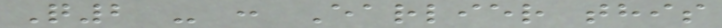Q2 - : Earlier this
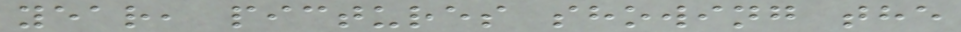year, pictures showing the
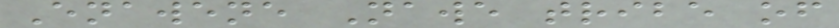Enawene Nawe tribe of
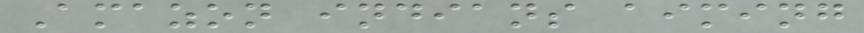Amazon indians aiming
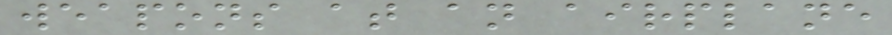weapons at an airplane
